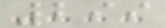299
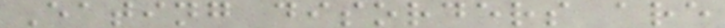Eating disorders are
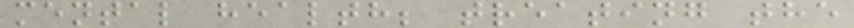mental health; treating the
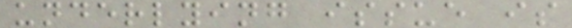underlying issue is
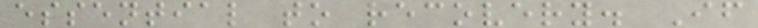essential to recovery. If
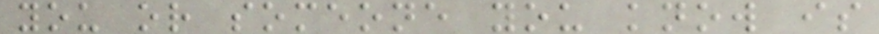you or someone you know is
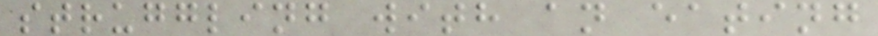struggling with an eating
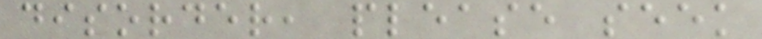disorder, please seek
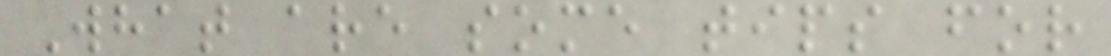What are some tips for
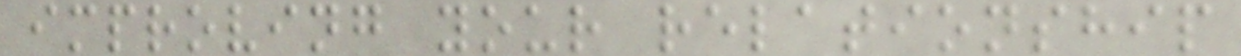improving your relationship
